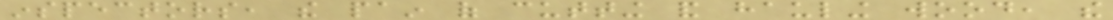inspectors, the pain of cutting and hauling wood, the
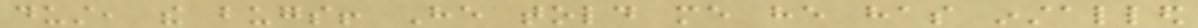dust, the bugs! He told me he has installed
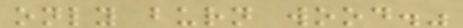only burn wood."
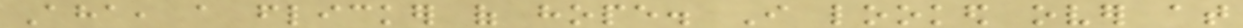Aha, a flicker of hope. I looked over at
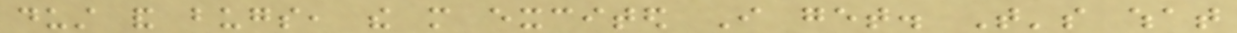dust and bugs, the more excited I get. That's what
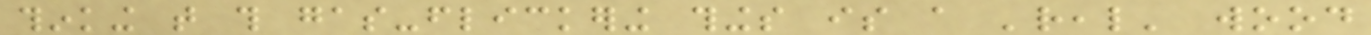thinking that this gas-flickering things is a 'real' wood
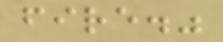fire."
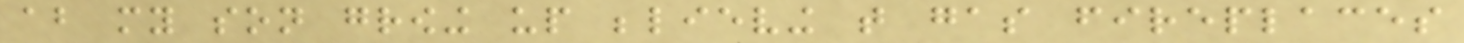about my son growing up believing that gas fireplaces
